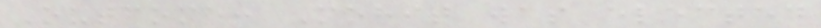Outcome: Mohit was elected
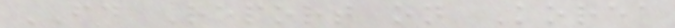FD Report on Korea
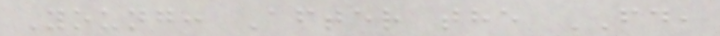Young: After the FD,
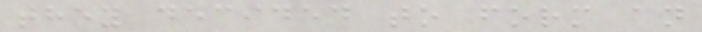they decided to form an
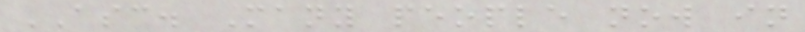ASC. Many people now in
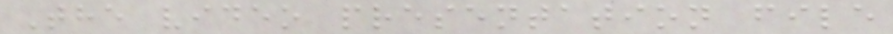The video presentation file
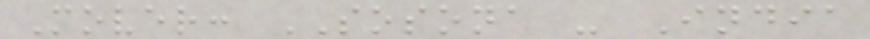Mover: SOSONA - India
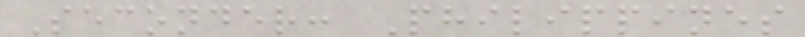Seconder: Philippines
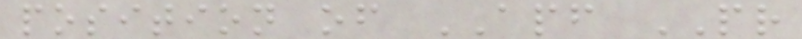position of APF PR
